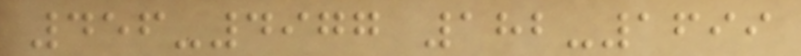456-4977 182-1699
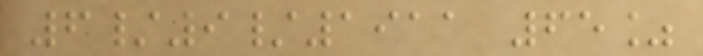6/9/1911 65%
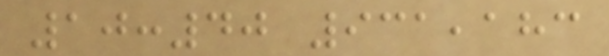10:40 931,183
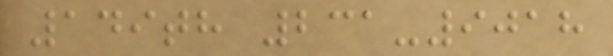149th 231-9018
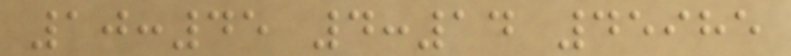10:45 4:14 45985
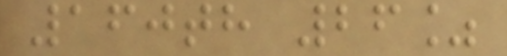160th 26%
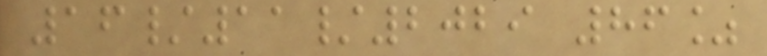16/11/2029 86%
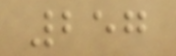257
